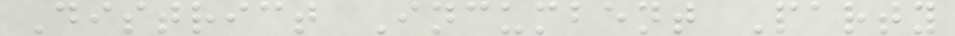District Incumbent Party
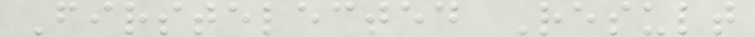Firstelected Result
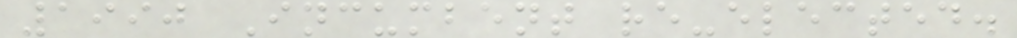1990 Incumbent re-elected.
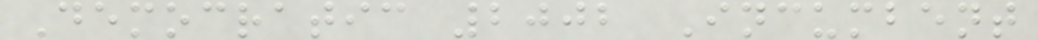Democratic 2002 Incumbent
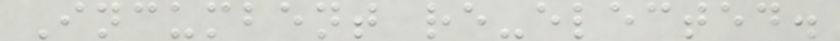Incumbent re-elected.
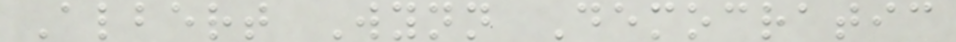Albert Wynn Democratic
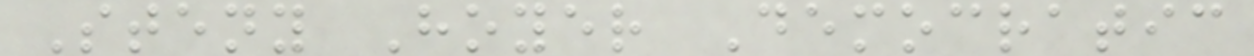Steny Hoyer Democratic
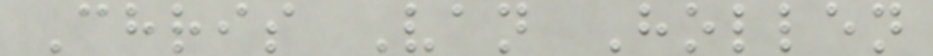Chris Van Hollen
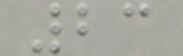23
